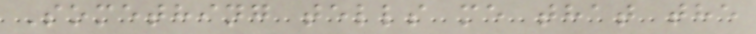Something tells me that the
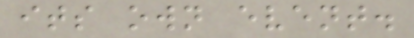its own event.
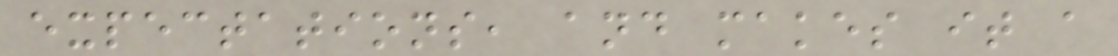expectations, and makes it a
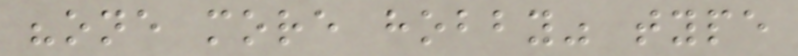"one more hobby" type
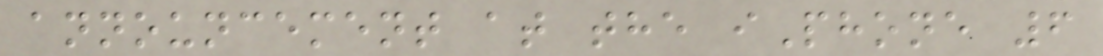announcement at the iPhone 6
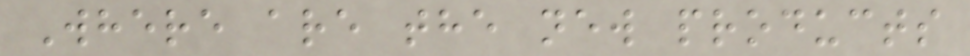Where are the new products
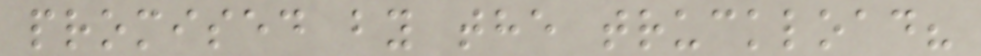promised by the truckload?
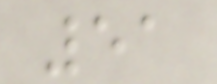51
